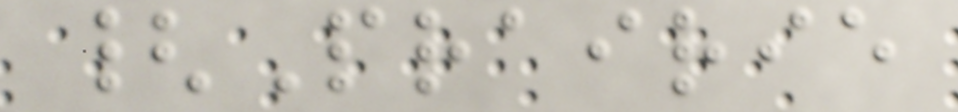{Prairie
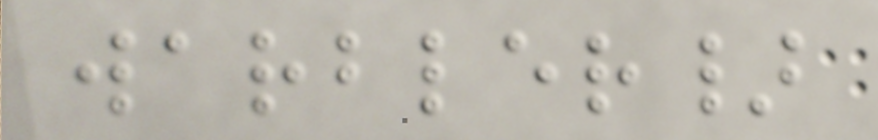warbler}
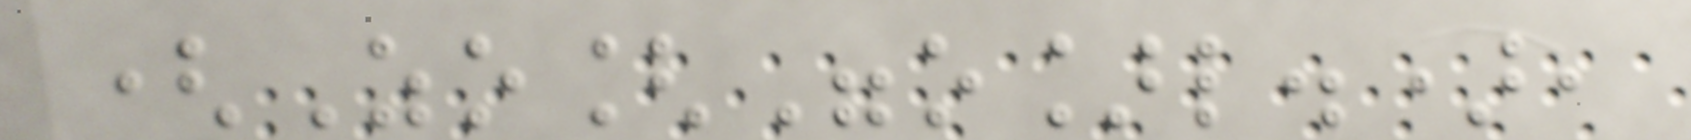(Zo["o]l.),
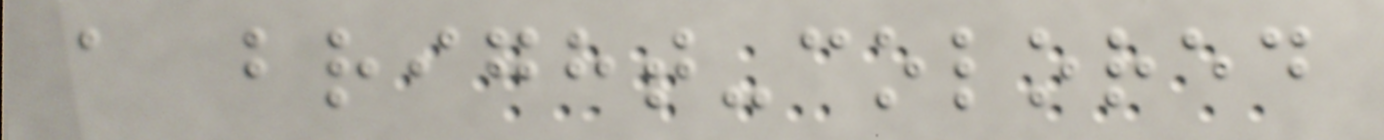a bright-colored
